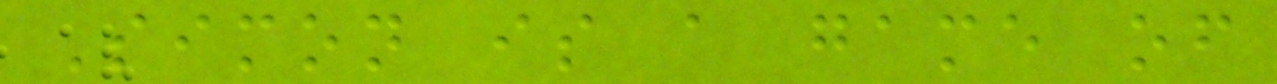Simon is a game of
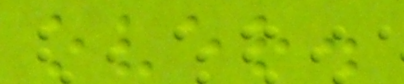over.
